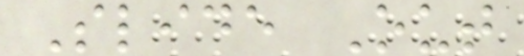Slide Out
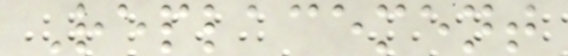Replacement
